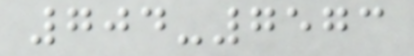704-7573
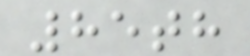85th
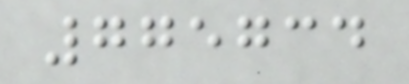775734
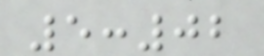5:02
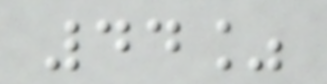44%
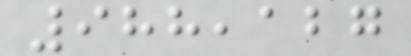988,127
